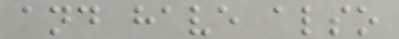and have also
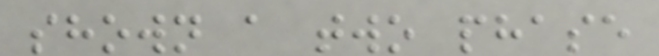shown a two phase
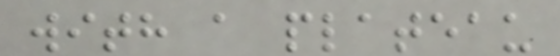with a plateau
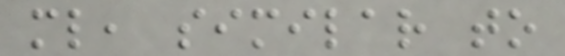ml, similar to
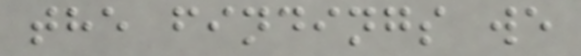the findings we
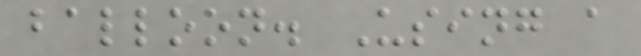balloon. Using a
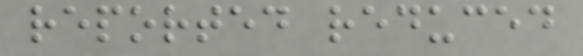reported reduced
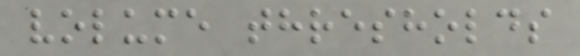volume thresholds
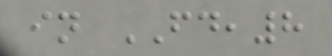in FD,8
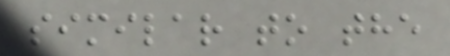similar to the
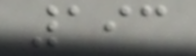193
